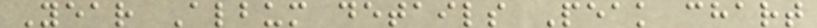Year Album details Peak chart
